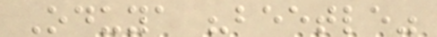Oduya "beetle"
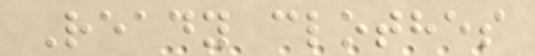Ready clothes
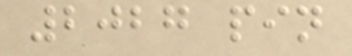2027 pin
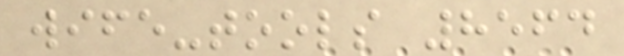wife-tools 8564
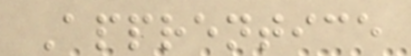Apprentice
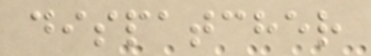dispatcher
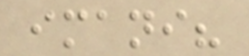imani?
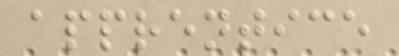apprentice
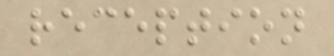reception
